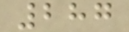287
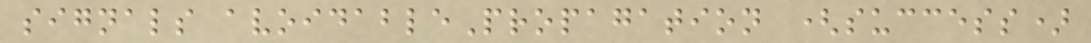signals avoidablePropagation (success)
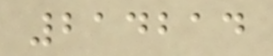214214
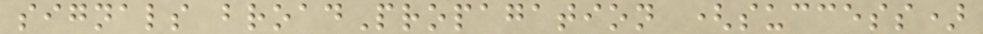signals broadPropagation (success)
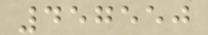457550
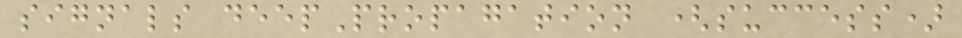signals deepPropagation (success)
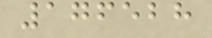176528
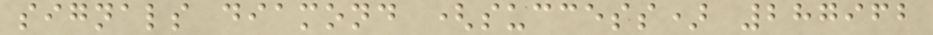signals diamond (success) 287962
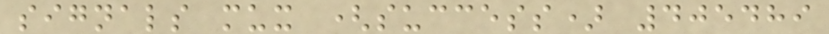signals mux (success) 405489
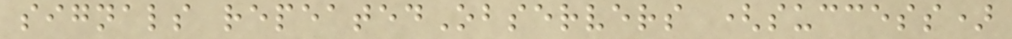signals repeatedObservers (success)
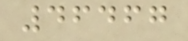46467
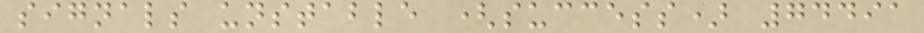signals unstable (success) 74491
